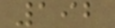192
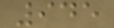945
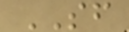SF
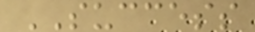SUCCESS
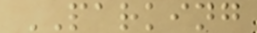PARKING
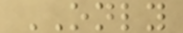ONLY
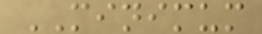MINIMUM
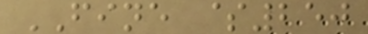FINE $250
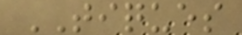TIQUES
